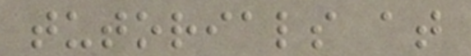tutorials at
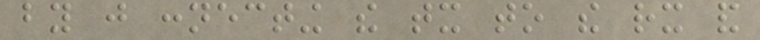by just connecting the tx to the rx and
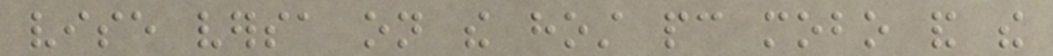vise versa on the host pc mobo and the
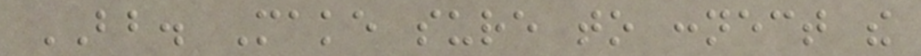BB. Make sure to connect the
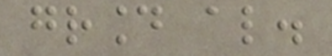ground also.
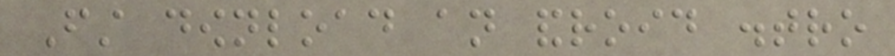First download an android distro
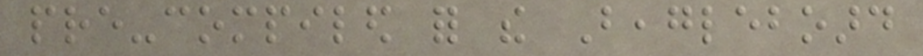pre-compiled for the Beagleboard
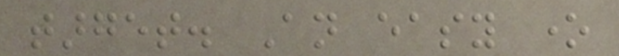target. An easy one
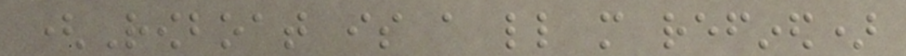(Rowboat is a little more refined)
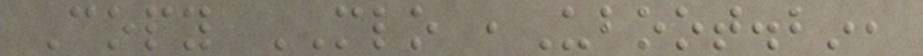Copy MLO ,Uboot.bin,
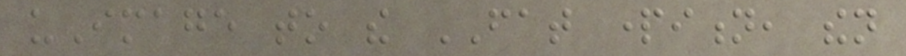uImage to the FAT partition, then
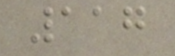117
